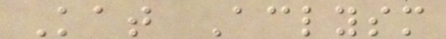Kat Aclysm
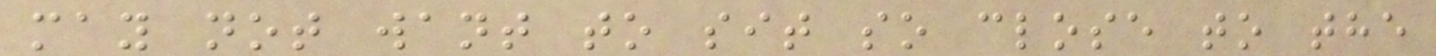may not want to sit so close to the
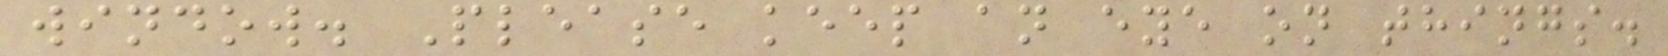window. Please keep an eye on things.
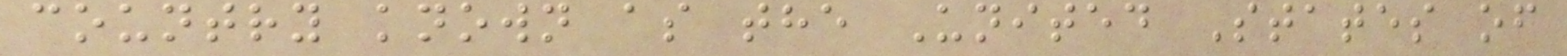country known as the United States of
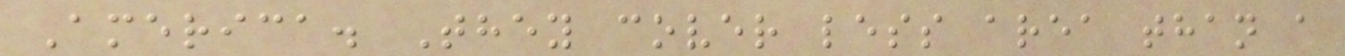America. They cover less area than a
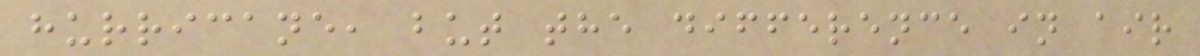hurricane, but the difference in air
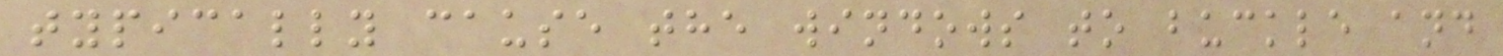typically cause the windows to buckle and
